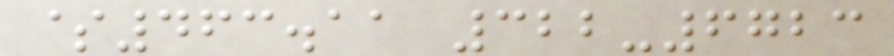$463.11 322-6723
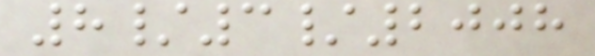8/3/2008
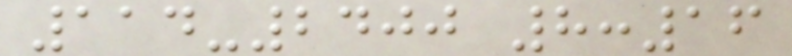114-2400 8:16
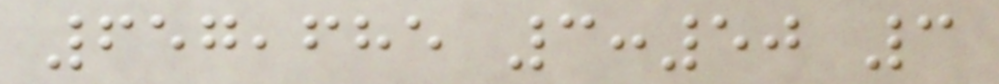657,685 3:50 3
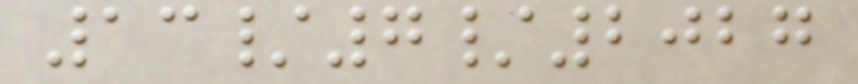13/7/2027
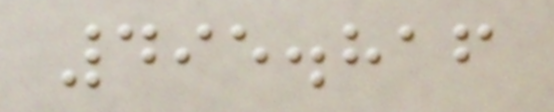495.816
